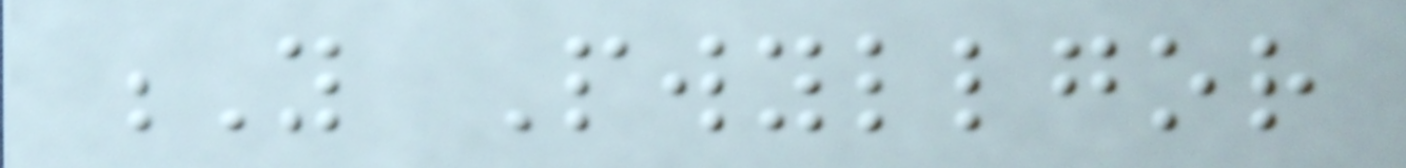Y Pwyllgor
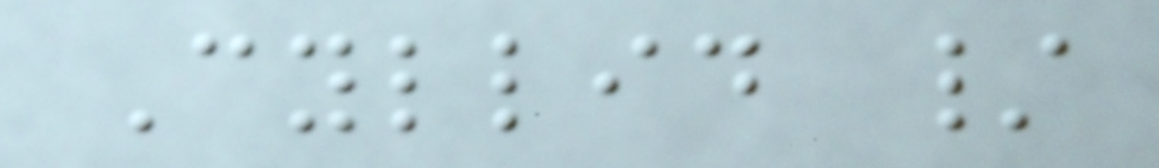Cyllid /
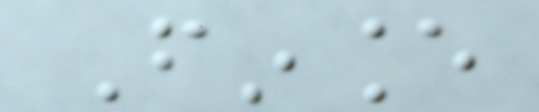Finance
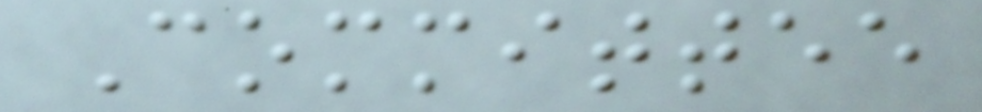Committee
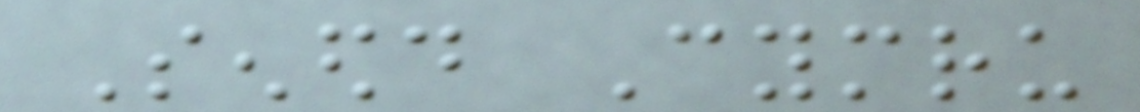Senedd Cymru
